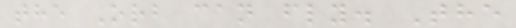the Orb can fly. The
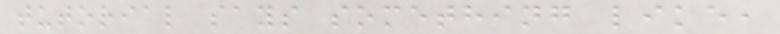tutorial says something like,
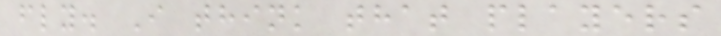fly. I think that players
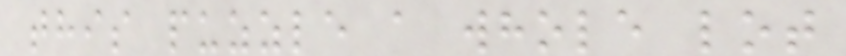this puzzle a whole lot
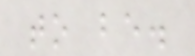to be.
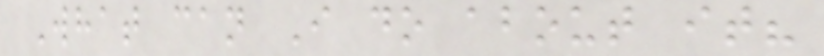What can I do about it?
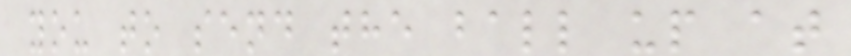you to send the ball up at
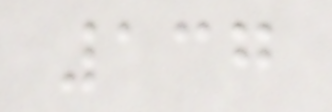137
